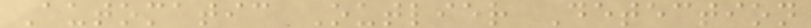Automatic Outlier Detection
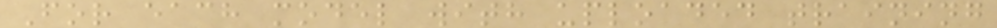For each model with uploaded training
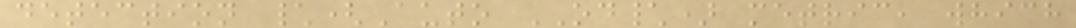detection \(Auto OD\) metric, which
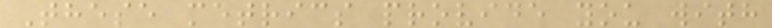These metrics provide you with
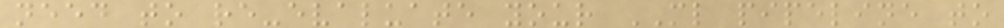need to re-evaluate your ML pipeline to
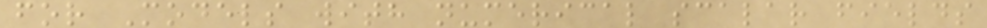for Models with numerical scalar fields
